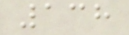138
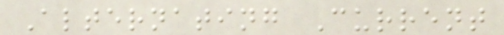Alternating Current
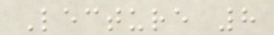Lecture 8
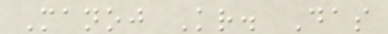Manoj Kr. Das
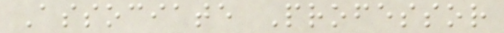Associate Professor
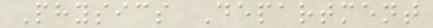Physics Department
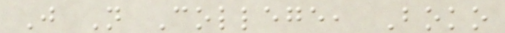J N College, Boko
